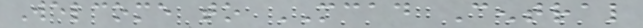Welcome to MCAD Central
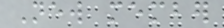New member
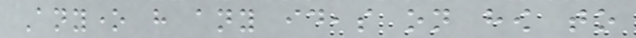Anyone have any ideas on how to
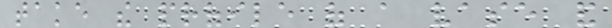take the profile of a vase and
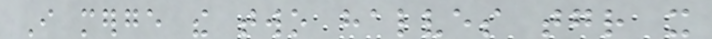I merge the two halves together it
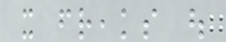it freaks out
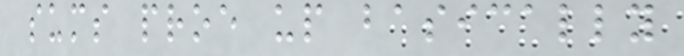sums proe up basically
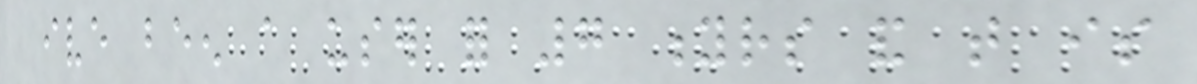ive been a user for 7 yrs and that is
